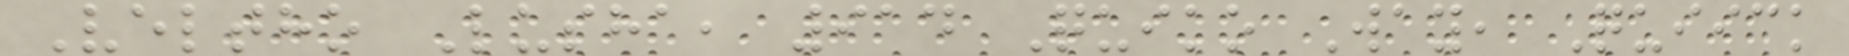Veltho Lusha, 914 Quiko Way, Quiick
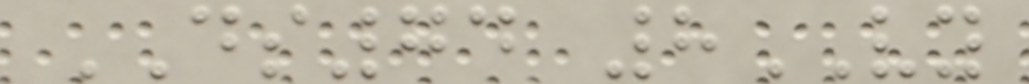DS74 8VY
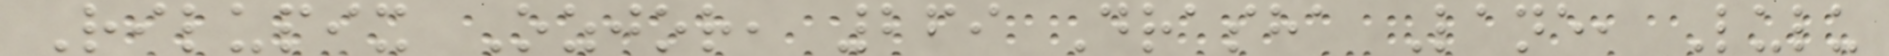Rilupix Ozjor, 269 Drasha Lane, Lulu
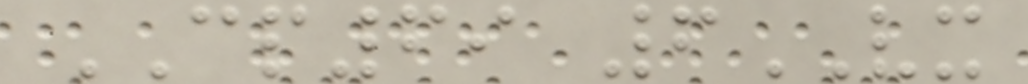CP69 6VX
